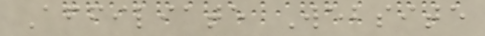Affiliate Website
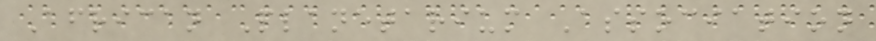African Planetarium Association
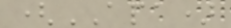(APA)
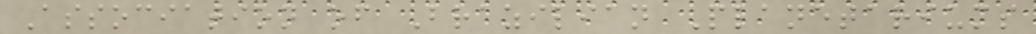Association of Brazilian Planetariums
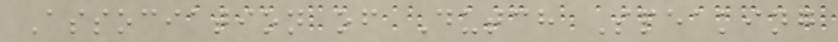Association of Dutch Speaking
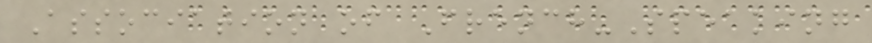Association of French-Speaking
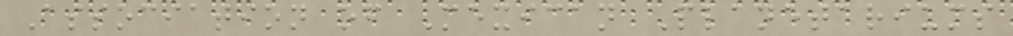Association of Mexican Planetariums
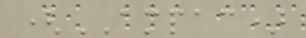(AMPAC)
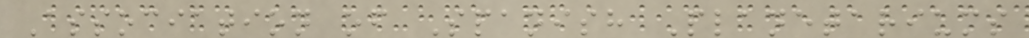Association of Spanish Planetariums
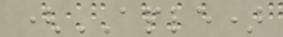(APLE)
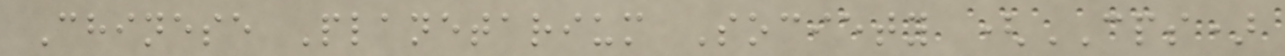Chinese Planetarium Society (CPS)
